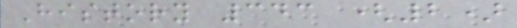History 343 (2)
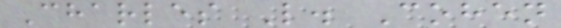Charles L. Cohen
